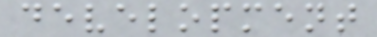development
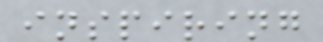inspiring
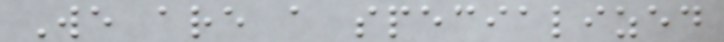We are a specialized
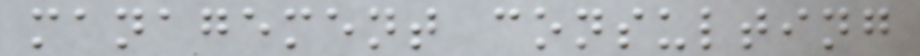management consulting
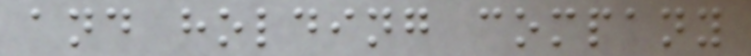and holding company
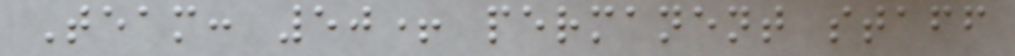Team: 50+ permanent staff
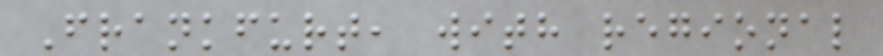Frankfurt, with regional
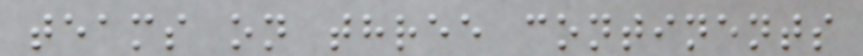teams on three continents
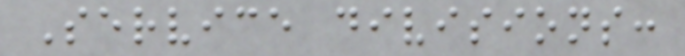Service divisions:
